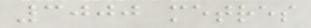3000 metres
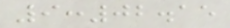9:02.15
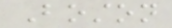Boston
